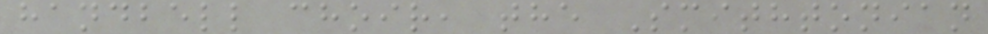handbell choir, the Smithtonian
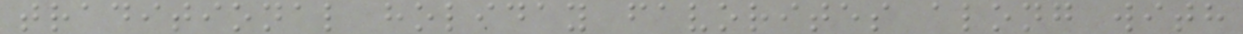traditional holiday favorites along with
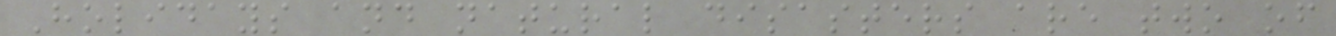Holidays and natural disasters are two of
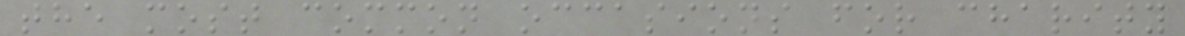the most common occasions for charity
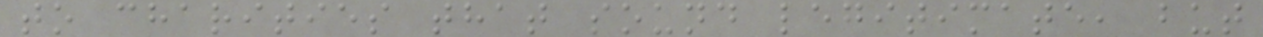to charities that sound legitimate, but
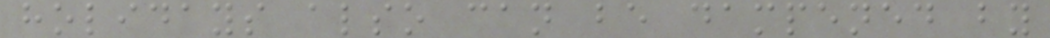holidays also can be dampened by
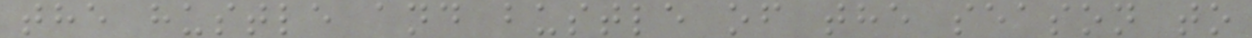the hustle and bustle of the season to
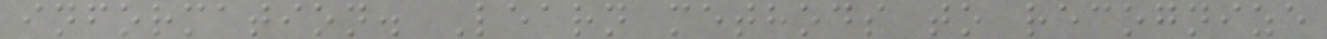information. Learn methods to recognize
